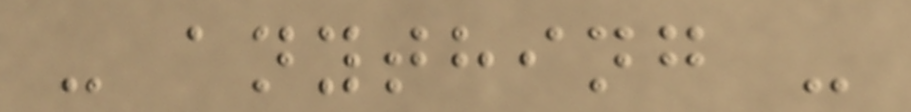- anything -
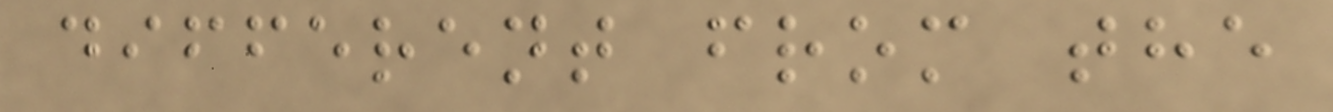different from the
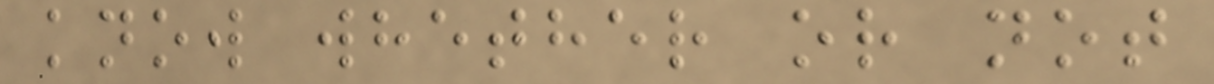know whether or not
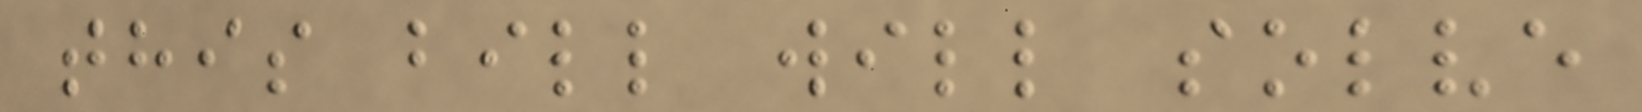this bill will solve
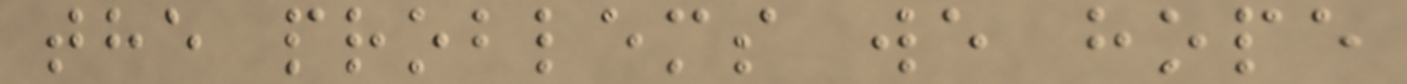the problems we hope
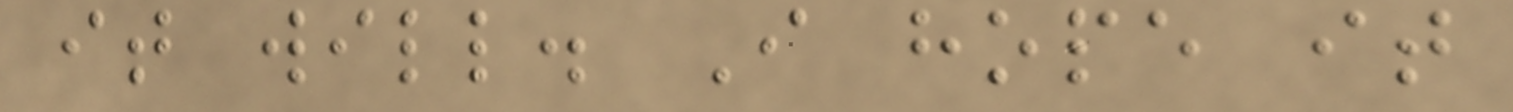it will. I hope it
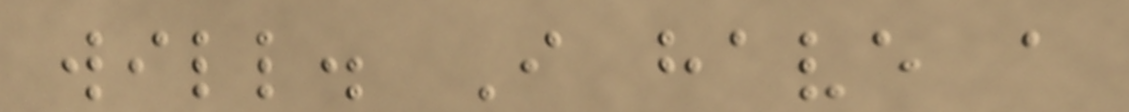will. I have a
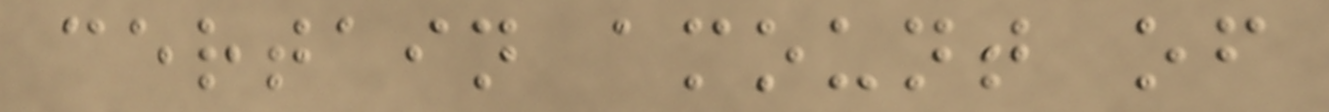certain amount of
